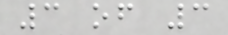3 of 3
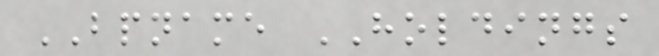BPNAME HOLDINGS
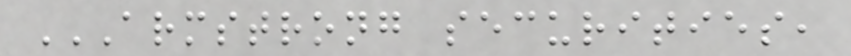ARMSTRONG SECURITIES,
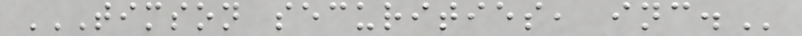TIMSON SECURITIES, INC.
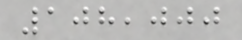108,000
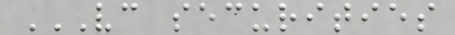VC SECURITIES
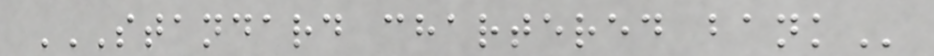STANDARD CHARTERED BANK
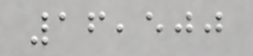16,500
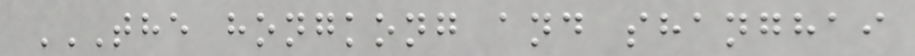THE HONGKONG AND SHANGHAI
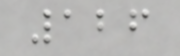126
